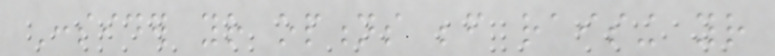Consider your options before raising your
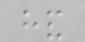hand
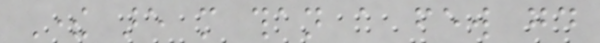There are more than a few good
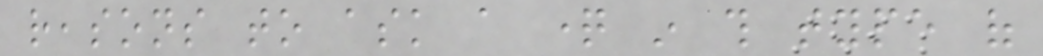reasons to ask a question in this type of
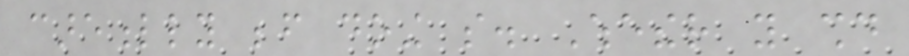carefully before doing so. Whether you should
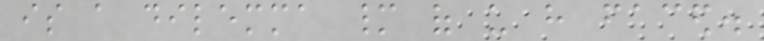is a dilemma many of us have faced.
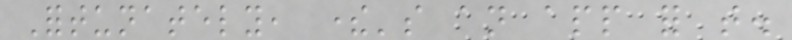Fortunately, there's an app for that.
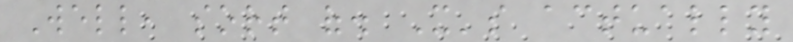Well, sort of. It's actually
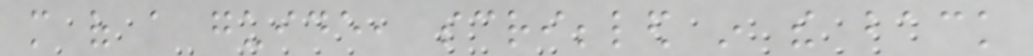more of a guide, scribbled in the back
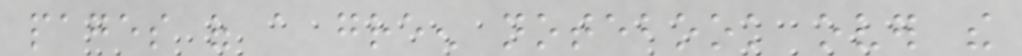pages of a green notebook over the
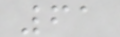61
